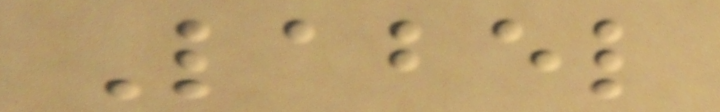Label
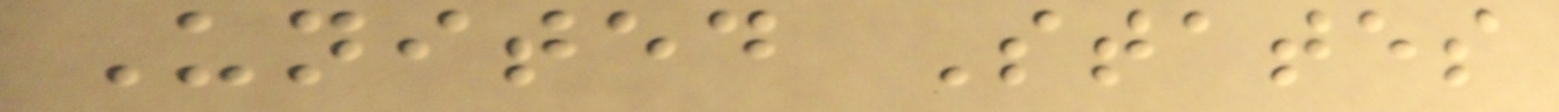United States
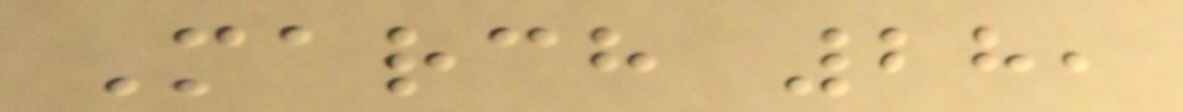March 28,
